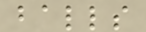balls
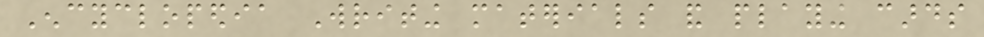Encyclopedia Writing materials and playing cards
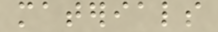materials
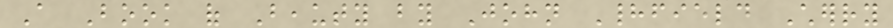A Book of Beauty by John Hadfield Cherry
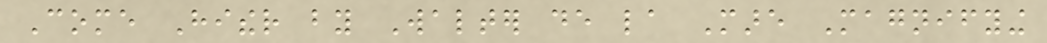Come Hither by Walter de la Mare Magnifying
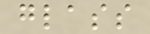glass
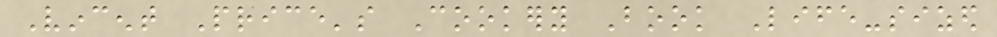Vincent Price's Cookery Book Life-sized
